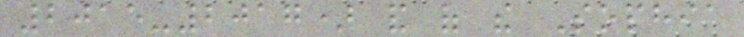2015-2017) and of the Sophia
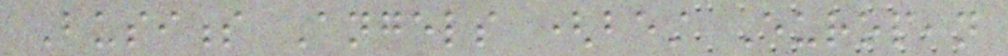Business Angels (best European
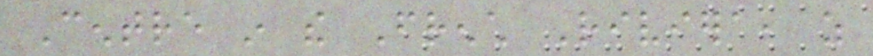Centre in the French Riviera, as
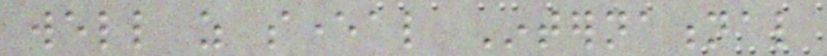well as several International
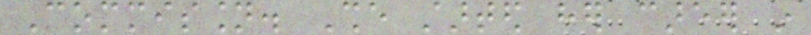Commission. She started her career in
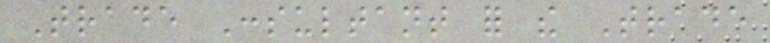Trade Consultant for the Trade
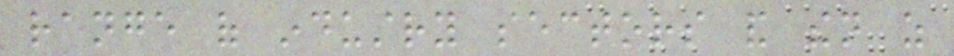range of industry sectors and then as
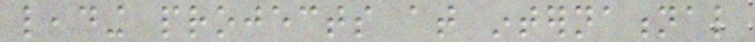leading projects at international
